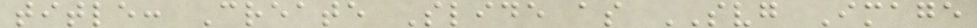title: Create Slide as SVG Image
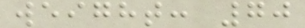weight: 70
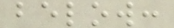below:
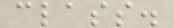class.
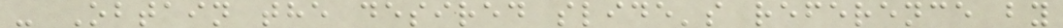- Obtain the desired slide's reference by
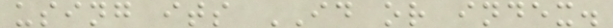using its ID or index.
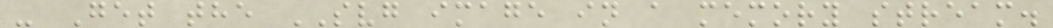- Get the SVG image in a memory stream.
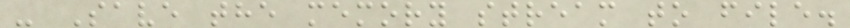- Save the memory stream to file.
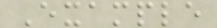Example
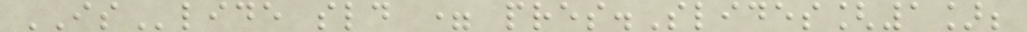ISlide sld = pres.Slides[1];
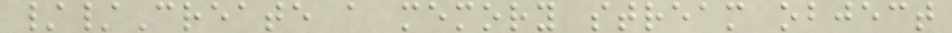//Create a memory stream object
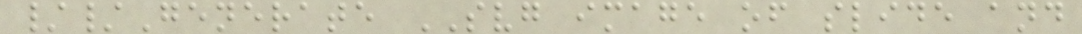//Generate SVG image of slide and
